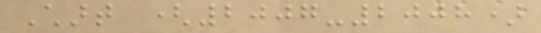Chart (2007-2008)
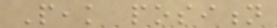Peak position
